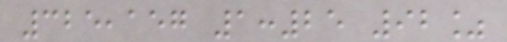325,157 1:25 92%
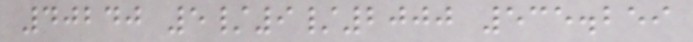40240 5/9/2000 535.259
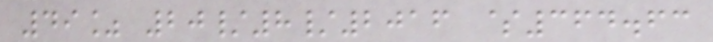49% 20/8/2016 $364.63
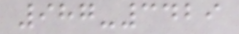987-3429
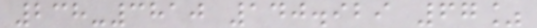238-3810 140.929 67%
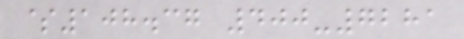$108.37 400-7281
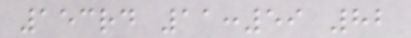153rd 11:59 82
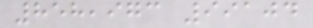858,973 99104
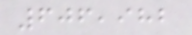606,982
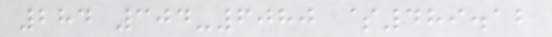284 304-6080 $489.12
